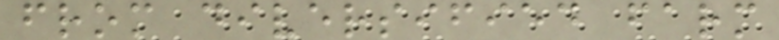from diversified farm
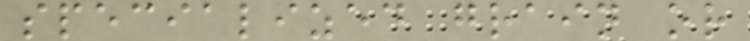specialized grain or
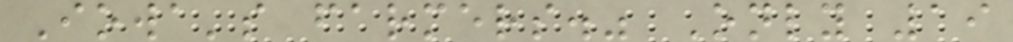Iowa's farmers." Only 19
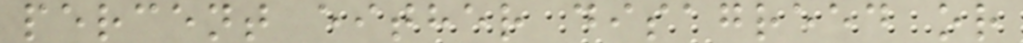percent either disagreed or
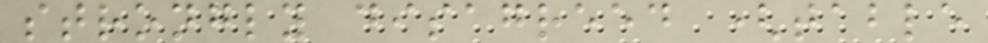strongly disagreed (table
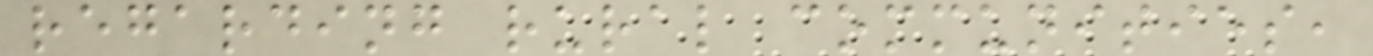regarding rural communities,
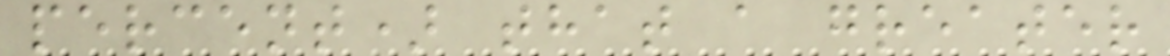percent) that a greater
